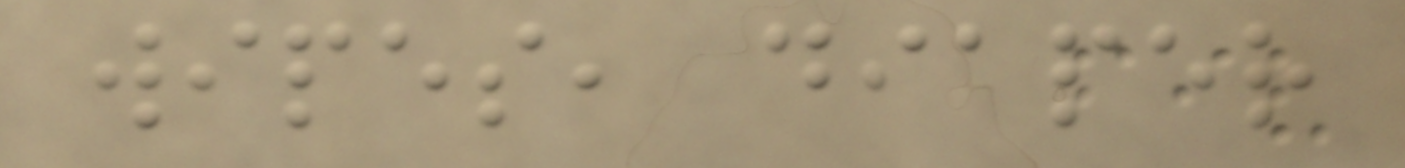wipes, diaper
